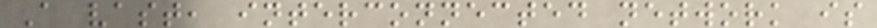A vast, interconnected network is
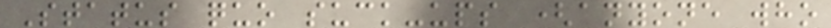Status quo suck-ups (anyone who
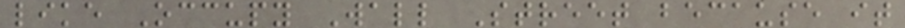like Occupy Wall Street because it
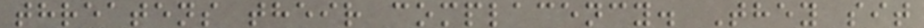threatens their complacency. They sit
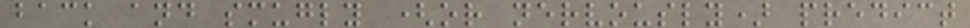back and smugly (or nervously) predict
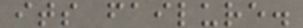its failure.
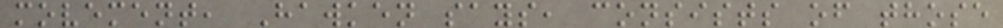movement, Hawken says, consists of those
